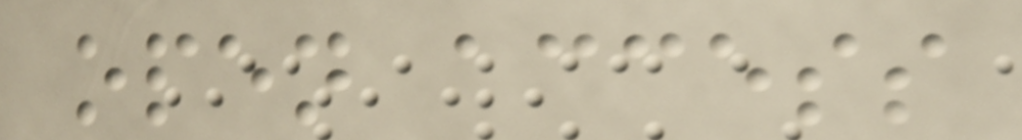open access
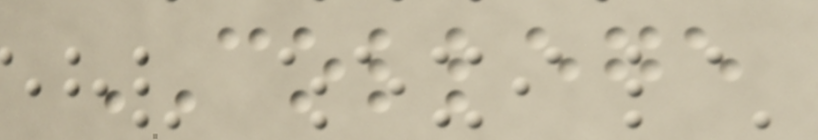COLLEGE
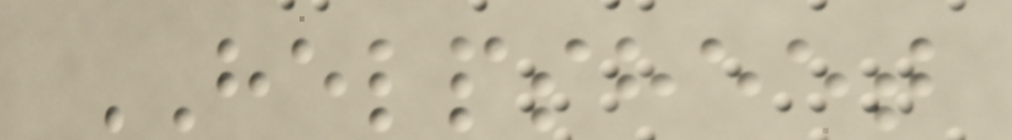HELPSHEET
